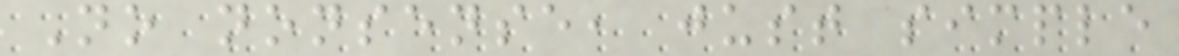No nonsense, just simple
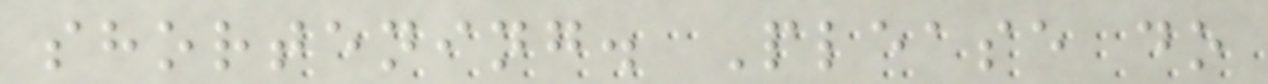shortening. Please do
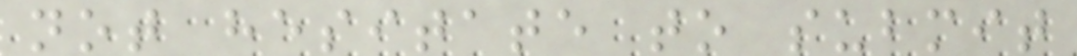not hesitate to submit
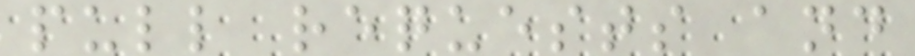pull requests and
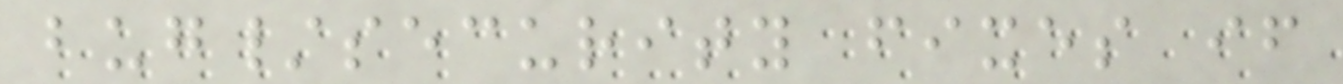bug/security fixes if
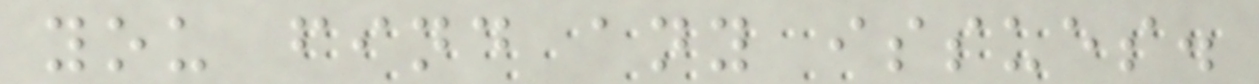you find any issues.
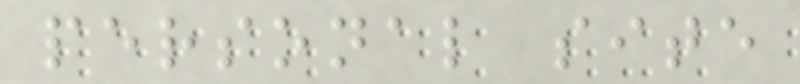personal site
